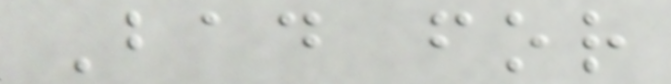Bad for
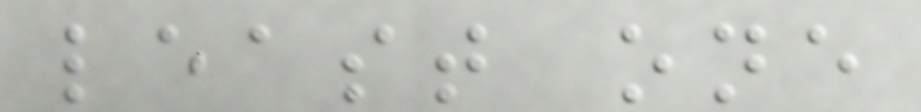least one
